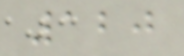120
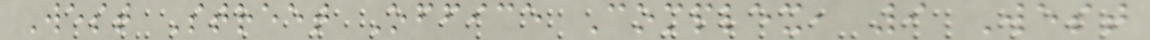West Street Office Complex, 9 West
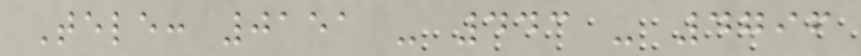Tele: 0151 - 443 - 4796
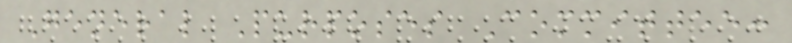General Purposes Committee:
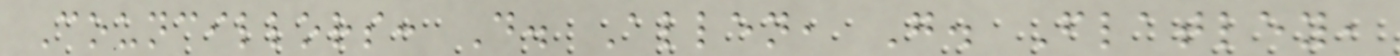Councillors: D. Allen, G. Flatley,
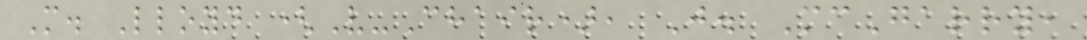M. Lloyd (V-Chair), J. McGarry,
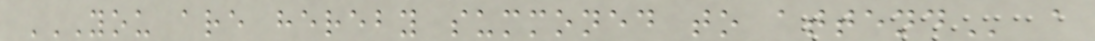YOU ARE HEREBY SUMMONED TO ATTEND a
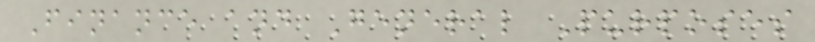Finance and General Purposes
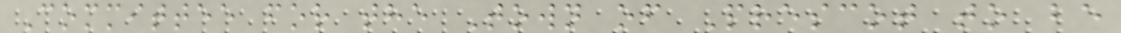Committee for the Town of Prescot to be
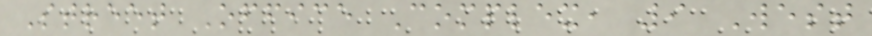Street Office Complex, 9 West
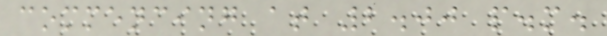commencing at 2.00 p.m.
